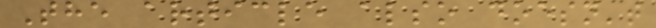The article also doesn't
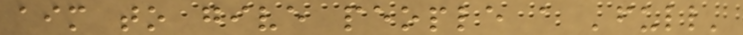aim to give people a 'full'
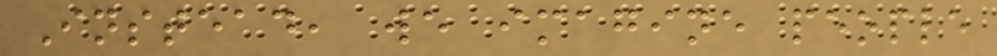Instead, we imagine people
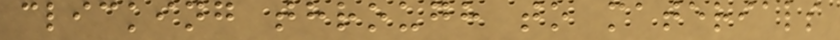clicking through to materials
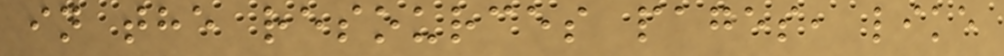in the resources pages, like
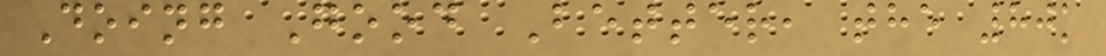Doing Good Better, the 80k
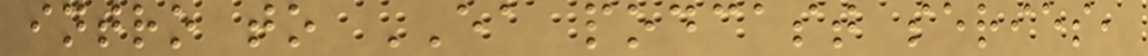intro to EA podcast series,
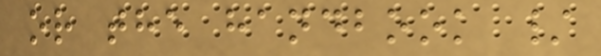or the handbook /
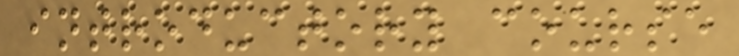introductory course
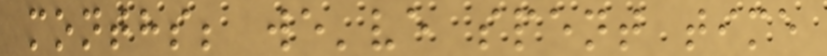months; we've spent time
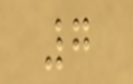7
